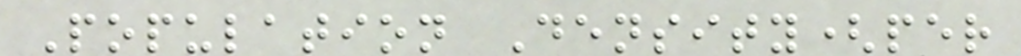Population Density(per
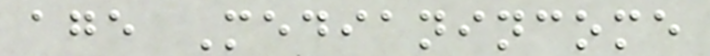age Medianincome
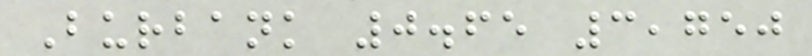Burbank 0.65 3,750
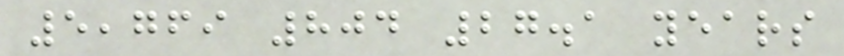5,769 804 27.1 years
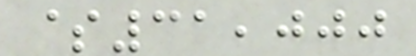$31,000
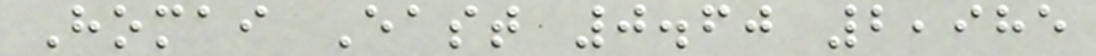Homai East 0.60 2,985
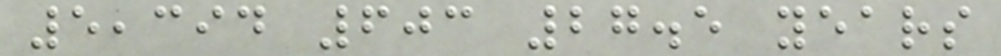5,394 603 27.5 years
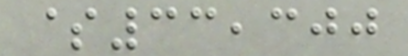$33,300
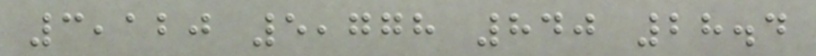3,120 5,778 840 28.4
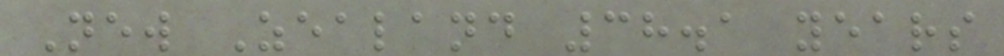New Zealand 38.1 years
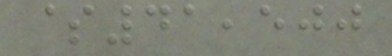$41,500
